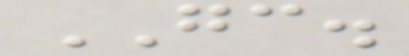GC.
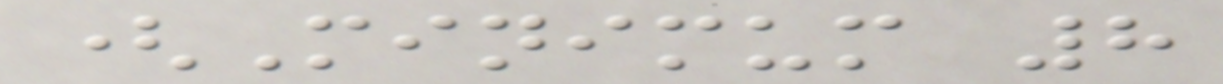(Minimum 8
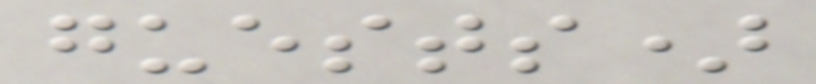guests)
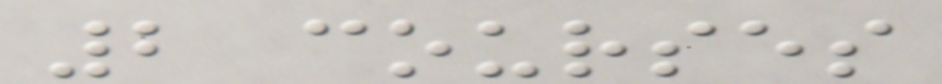2 courses
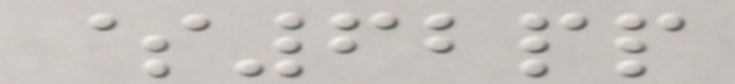$62pp
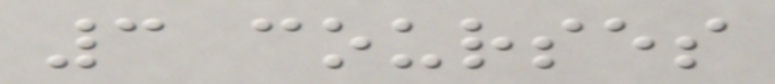3 courses
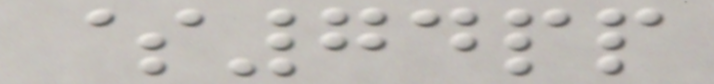$74pp
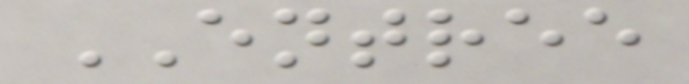ENTREE
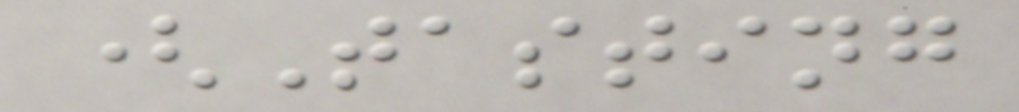(Tasting
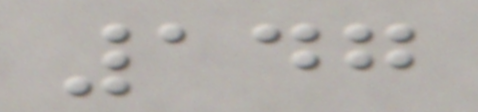147
